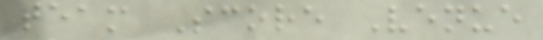team Score Venue
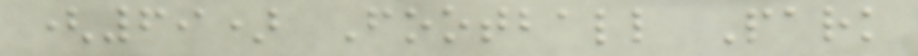(69) Football Park
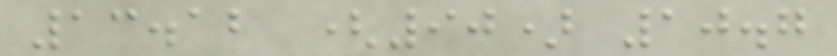13.12 (90) 10.7
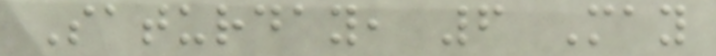Saturday, 6 May
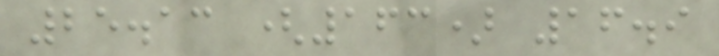25.13 (163) 16.9
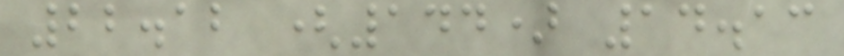22.12 (144) 14.13
